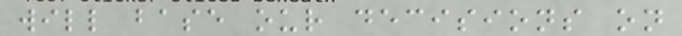will base our decisions on
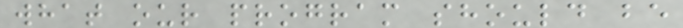what our program should be
